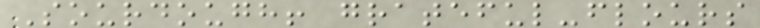Sourdough! grateful-flours
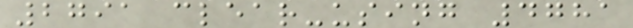2791 clear-using 4781
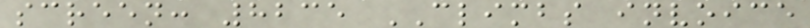screen: 8235 CLIMBS invoice
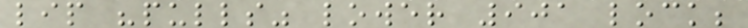lip "pulls" lower 901 lock;
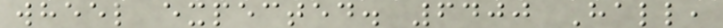wheel expected. 6400 Hall,
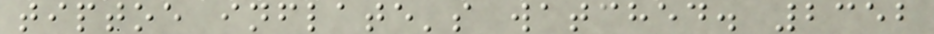tiptoe inflate's watched. 2352
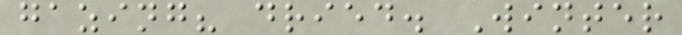gazing? dried. Winter
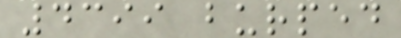4399 burped
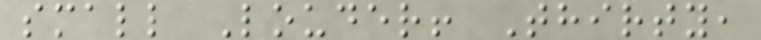small Louder! Thirty,
